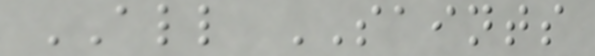ALL SAINTS
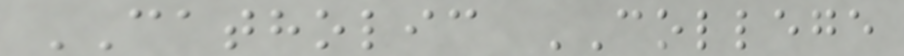CATHOLIC COLLEGE
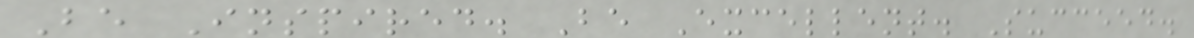Be Inspired. Be Excellent. Succeed.
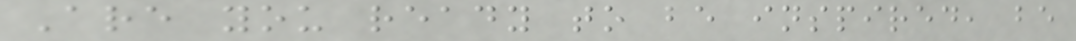Are you ready to be inspired, be
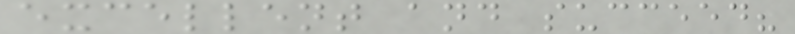excellent and succeed?
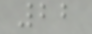22
